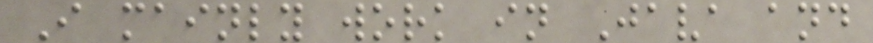I mainly work in Java and
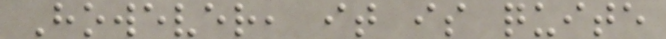However, it is quite
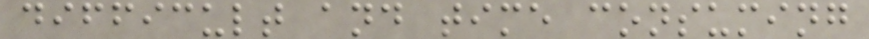difficult and time consuming
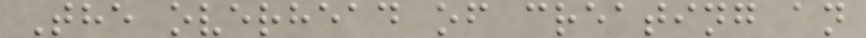The overhead of creating an
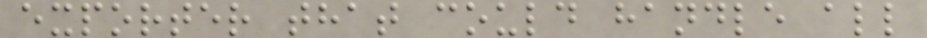exporter that could handle all
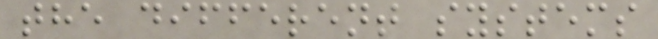the different systems
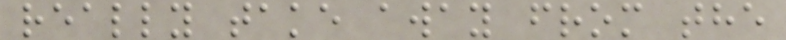really take away from the
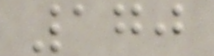170
